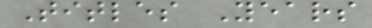Titles Years
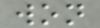won
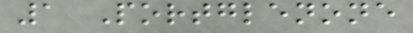1 Portglenone
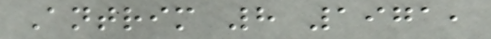Antrim 8 1971,
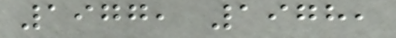1977, 1978,
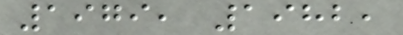1979, 1982,
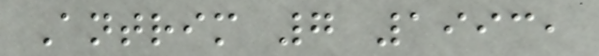Antrim 7 1993,
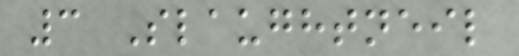3 Slaughtneil
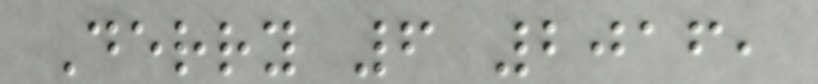Derry 6 2016,
